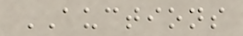AUCTIONS
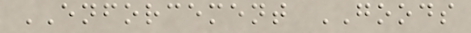ENFORCEMENT GOODS
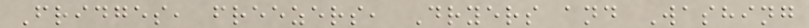Fridges, freezers, Dryers and Washing
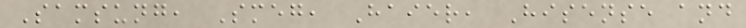Samsung, Smeg, Haier, Hisense and
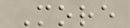More
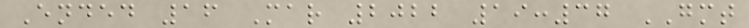Ended 16 Mar 2022 19:37 GMT
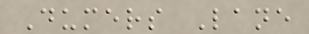Dumers Lane
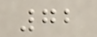72
